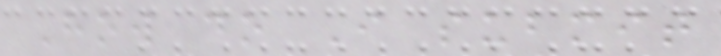How do I submit
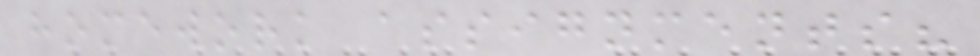homework assignments?
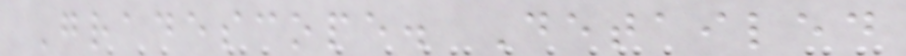Gradescope. Detailed
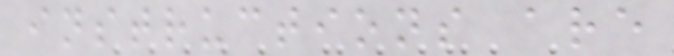instructions are
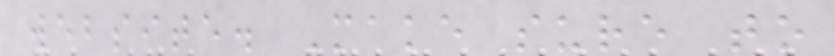website. Make sure to
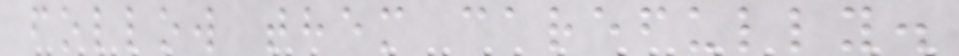follow them carefully.
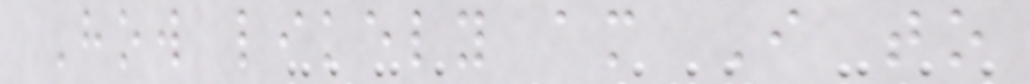How likely am I to
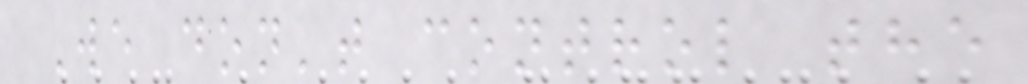We don't control the
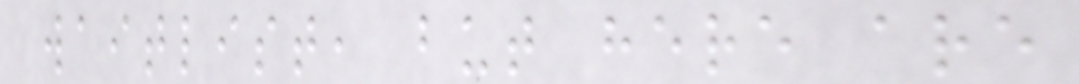waitlist, but here are
